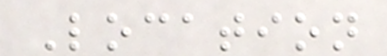Location
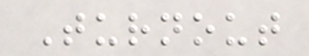Turnout
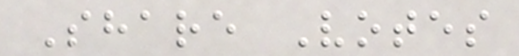Share Votes
